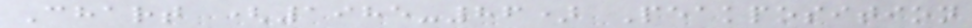Chart (1985-86) Peakposition
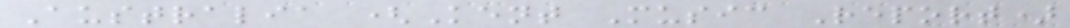Australia (Kent Music Report)
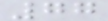77
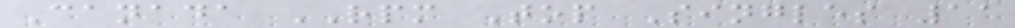Canada RPM Top Singles 11
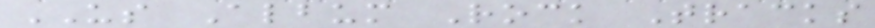US Album Rock Tracks
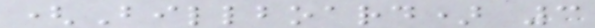(Billboard) 3
